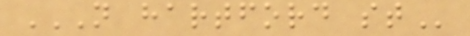N HARTFORD ST
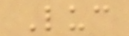Luc
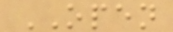OPEN
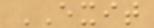EXIT
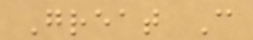Great C
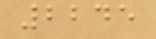2245
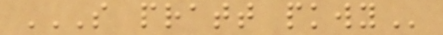S PRATT PKWY
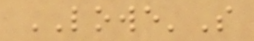LOWE'S
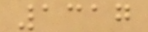1317
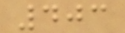403
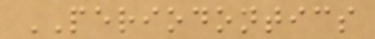PERIODONTICS
